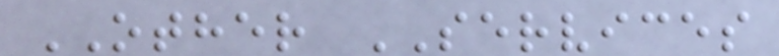OTHER SERVICES
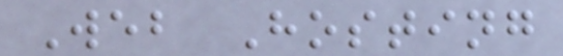Web Hosting
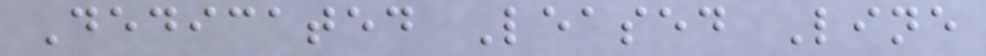Dedicated Leased Line
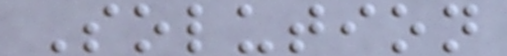Solution
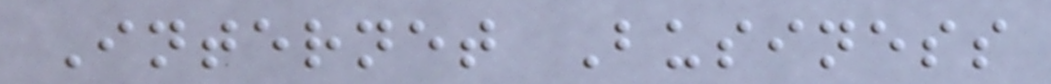Internet Business
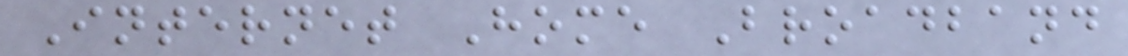Internet Home Broadband
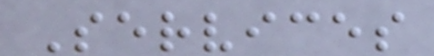Services
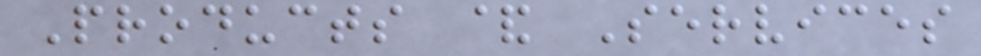Products & Services
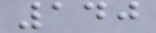140
